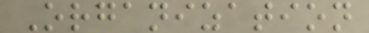Organization
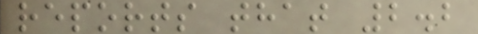reports that 2.2
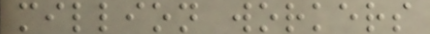million workers
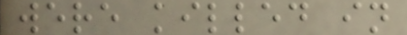were killed in
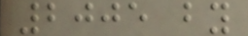2005 by
